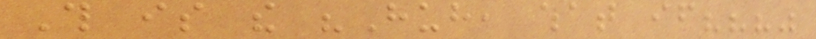This is the "Huh, what if???"
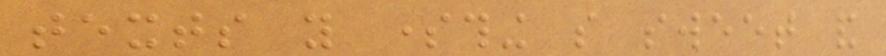texts you something so sweet and
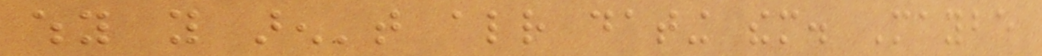why you aren't already dating them. Maybe
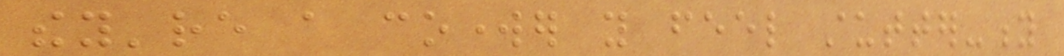they're a coworker you feel stutter-y
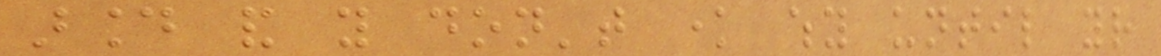around and you don't know why until your
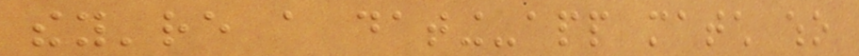they're a dating-app match who
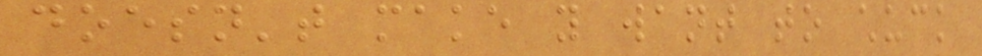doesn't make you want to chuck
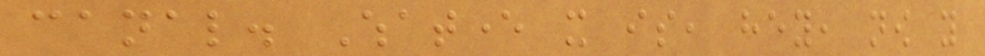canal. Whatever it is, hey, now you
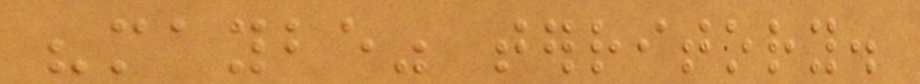"maybe" territory.
